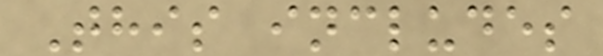This includes
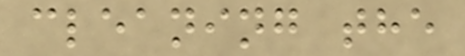cleaning the
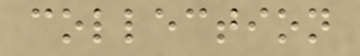collection
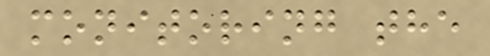monitoring the
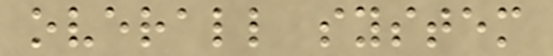overall system
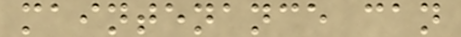maintenance can
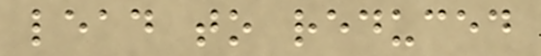lead to reduced
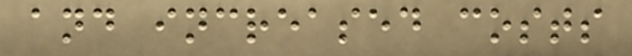and increased costs
